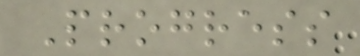Progress
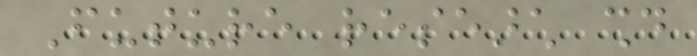Future research should
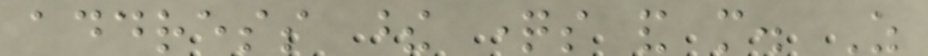address these questions and more. As
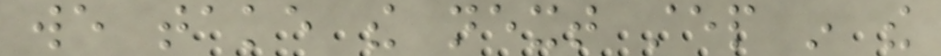we take the next step in the
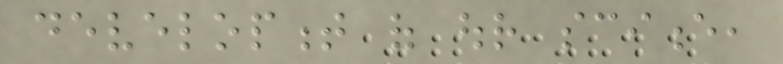development of our science,
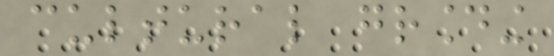cultural grounding
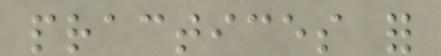practices for
